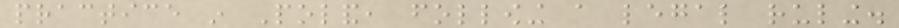practice in Poland, following a legal ruling.
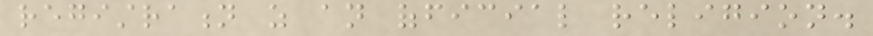registration as an official religion.
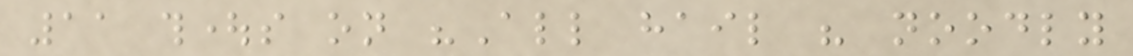11 thoughts on "All hail his noodly
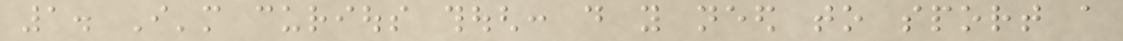1. I'm curious though: do you need to sport a
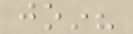join?
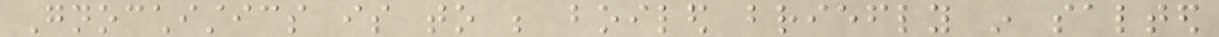Gnocchistics is to be boiled briefly in salted
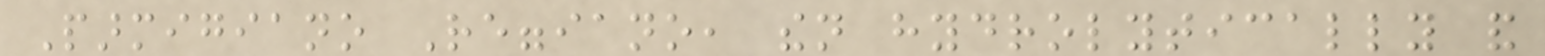Parmigiano Reggiano, then hydrolytically and
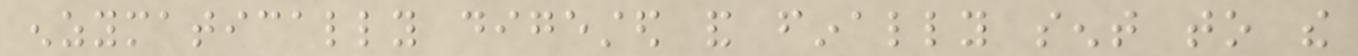enzymatically digested and finally sent to the
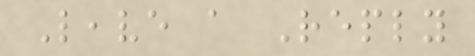Leave a Reply
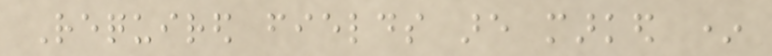Required fields are marked *
